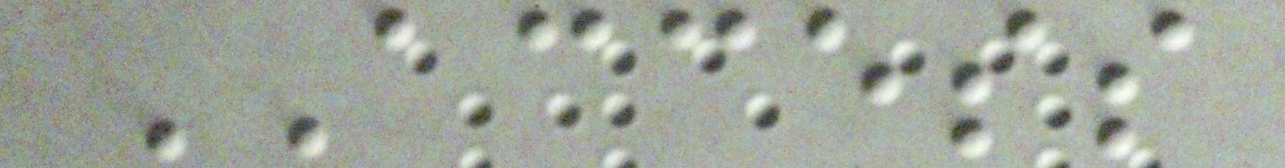ACCESS
